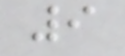9
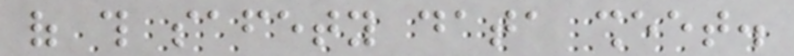of this safety data sheet.
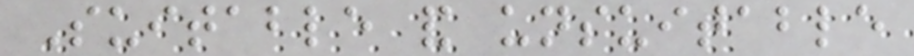Suitable and unsuitable
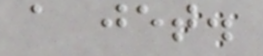a jet.
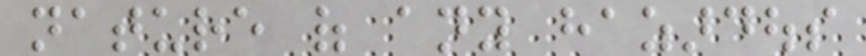nature of any hazardous
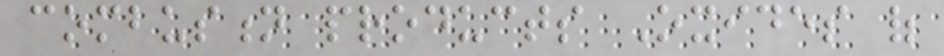combustion products Oxides of
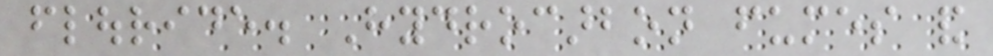flouride. Hydrocarbon fumes and
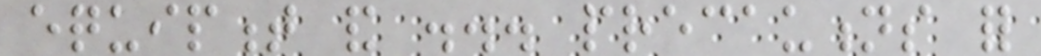equipment and ... precautions for
